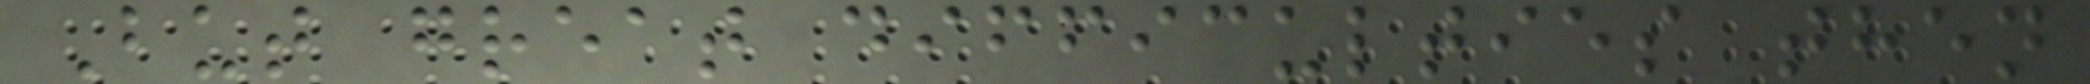But great difficulties then
